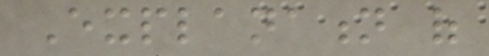Explanation of
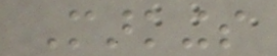Markings
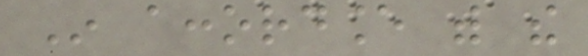In accordance with the
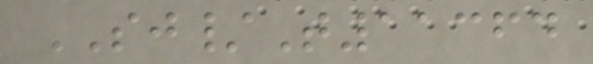SJ/T11364
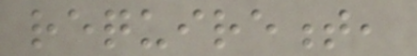requirement,
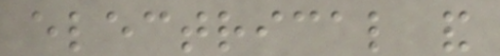electrical and
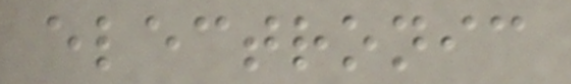electronic
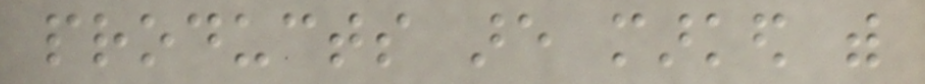products are marked with
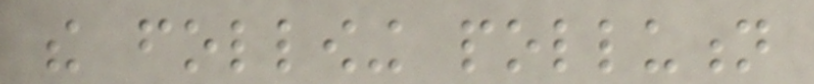the following pollution
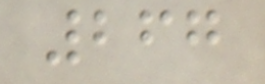267
